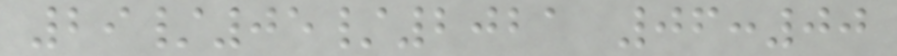29/05/2021 06:00
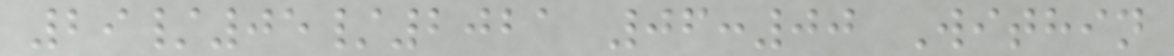29/05/2021 06:00 Within
